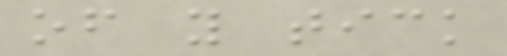of y tick
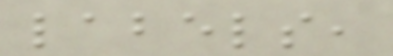labels,
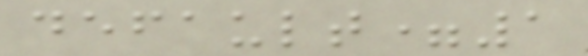default=1
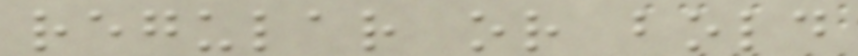regular or bold
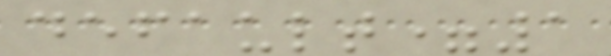default=1
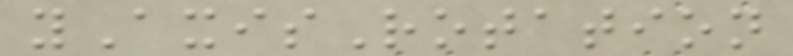yAxisRotation
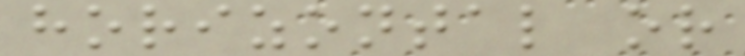horizontal or
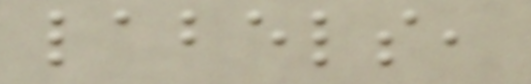labels,
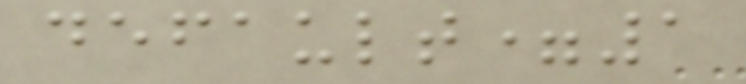default=1
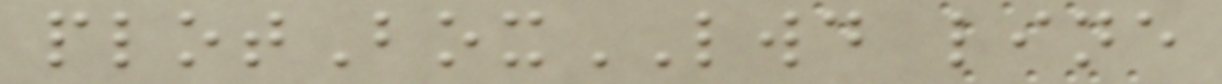plotBoxLWD line
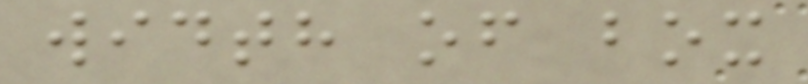width of box
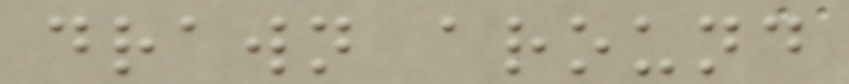drawn around
